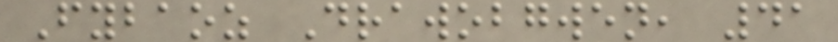Fybaoz Drawobgwen, 41
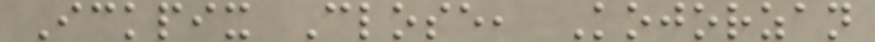Ickpix Close, Kojorzan
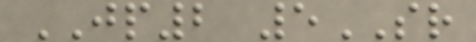JP2 5SR
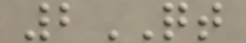2QT
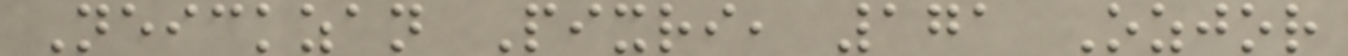Neickzan Pixri, 171 Ozjor
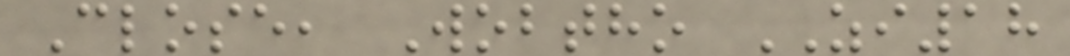Close, Wobtho ZI18
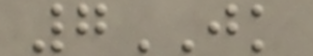7JK
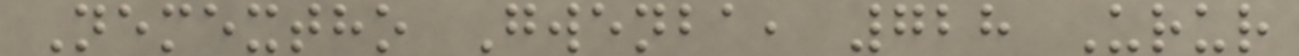Nemextho Gwenba, 728 Urur
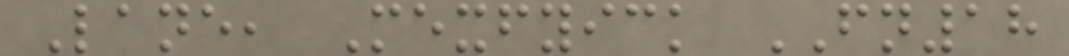Lane, Mexfyick FN18
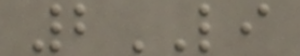2LI
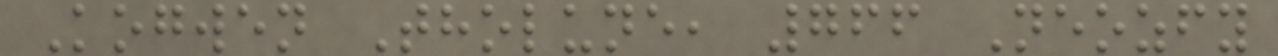Kogwen Tholune, 766 Neozfy
